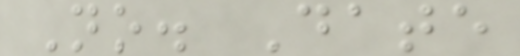No. Date
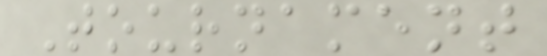Tournament
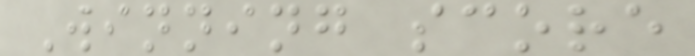Winning score
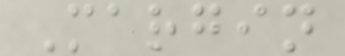Margin
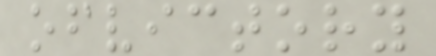ofvictory
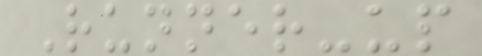Runner-up
